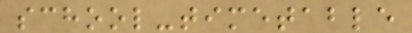school-timetable
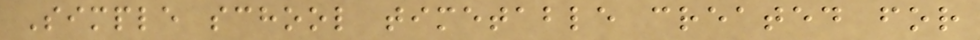Simple school timetable created for
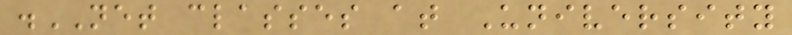.NET classes at University
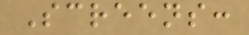Screens:
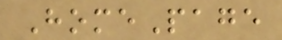HomePage
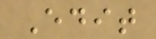Edit
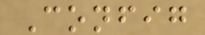Config
